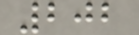202
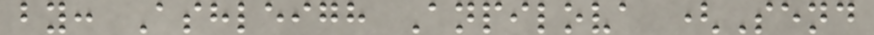by: Ashleigh Anpilova (Send
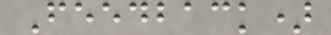Feedback)
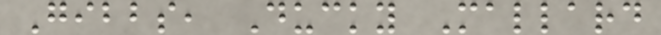Gibbs, Ducky Mallard
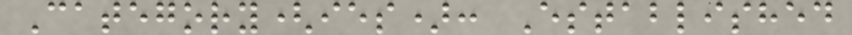Category(ies): Established
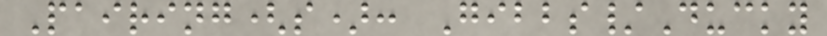Pairing(s): Gibbs/Ducky
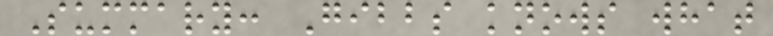Summary: Gibbs knows what
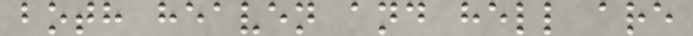both heaven and hell are
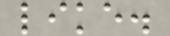like.
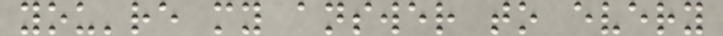you're my answer to every
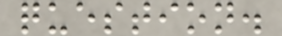question.
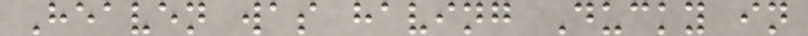Heaven was having Ducky in
